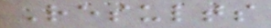Results
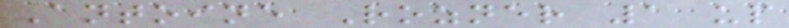Antoine Rozner 1 up
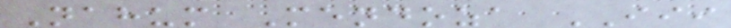Nahum Mendoza III
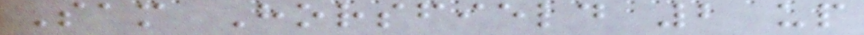Sam Horsfield 2 up
